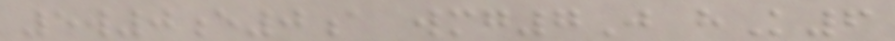5w0e0a wmg7J hK6
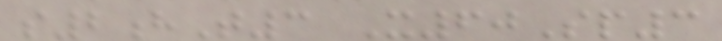s2hT3 X60Sp3
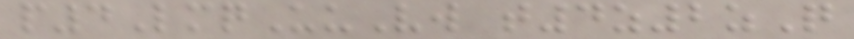p4LmqUuVw t4z2zQ
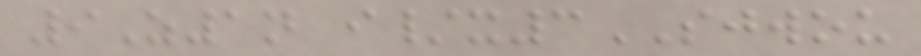9Z1n i/x3SJWOU
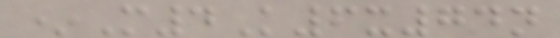*M4K6x74n
